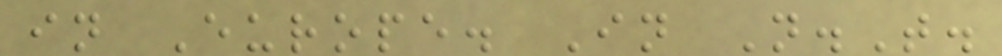in Europe. In N.T.
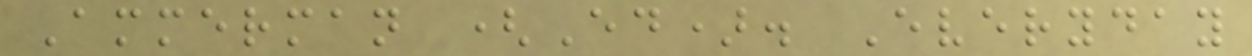Ammerman (Ed). Everyday
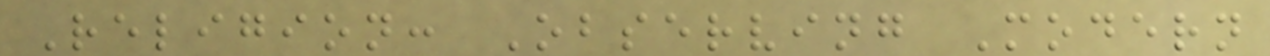Religion: Observing Modern
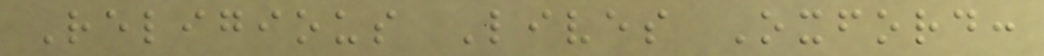Religious Lives Oxford:
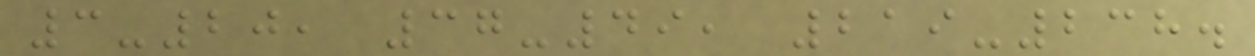3-20, 37-49, 219-238.
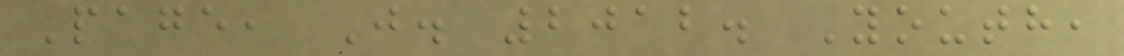Page, J. 2012. Youth,
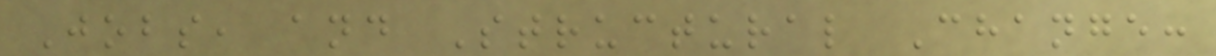Jobs, and Structural Change:
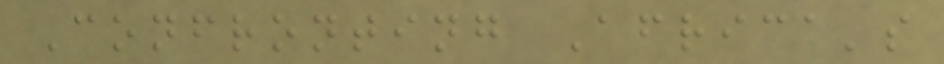Confronting Africa's
